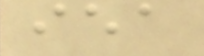iea
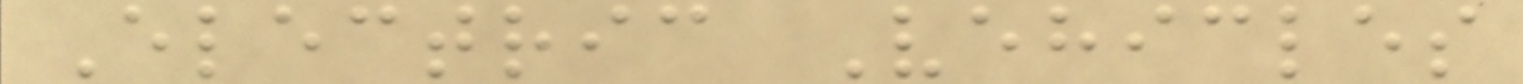Electric Vehicles
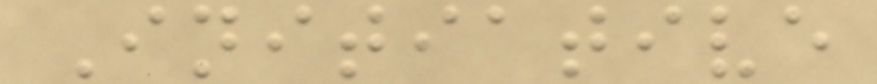Initiative
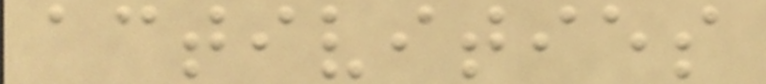activities
